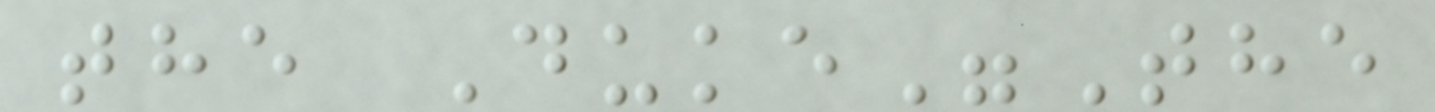the Duke"The
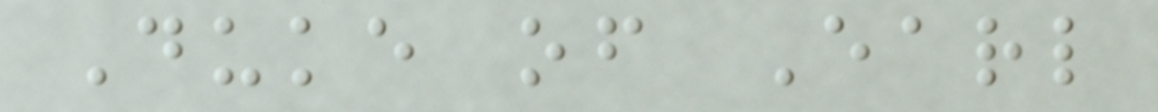Duke of Earl
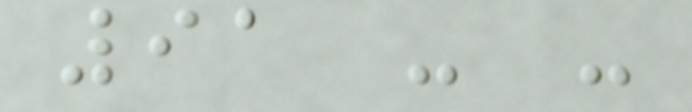91 - -
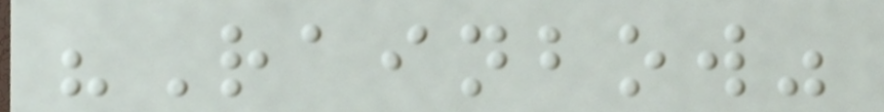"Rainbow"
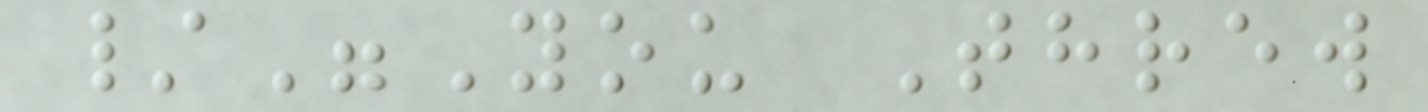/"You Threw
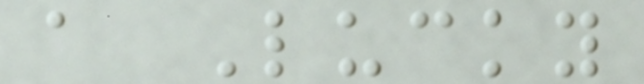a Lucky
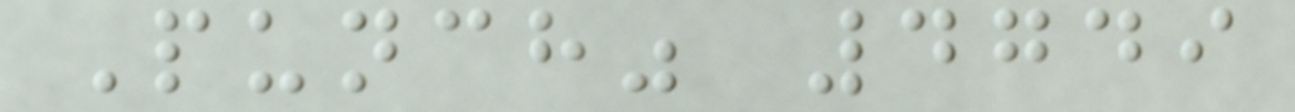Punch" 4749
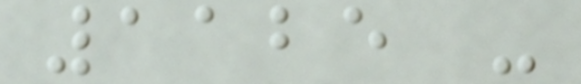1125 -
